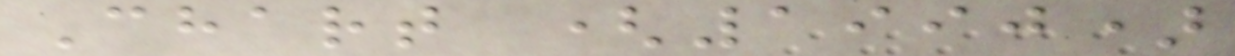Chart (1990)
